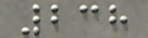238
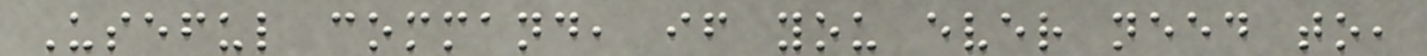Useful command, if you ever need to,
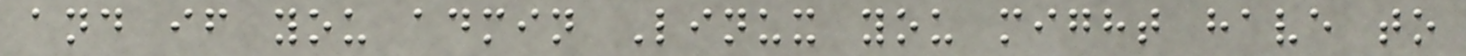and if you admin Linux you might have to
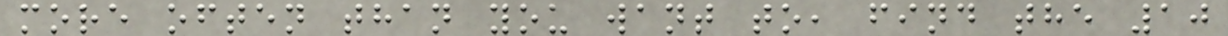more often than you want to, find the 10
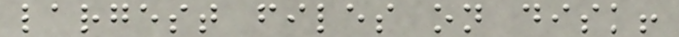largest files on disk!
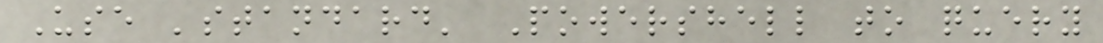Use 'standard' Powershell to query
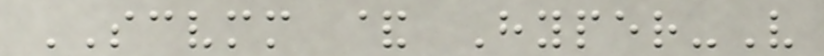SCVMM & Hyper-V
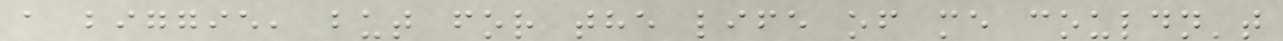a biggie, but for the life of me couldn't
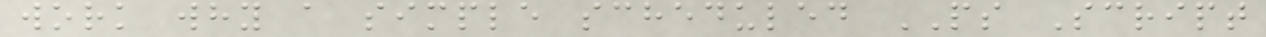work why a simple scheduled PS Script
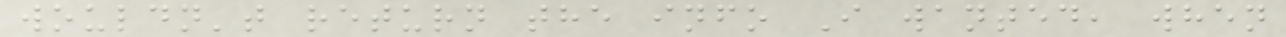wouldn't return the info I wanted, when
